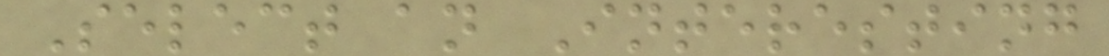Select an Interesting
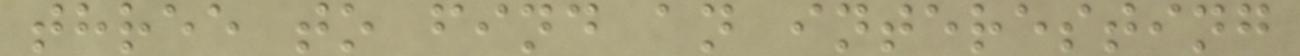three to find an interesting
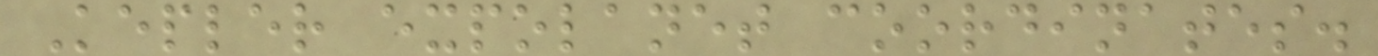Kepler expolanet coordinates.
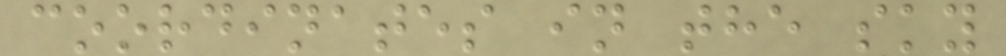coordinates in the sky
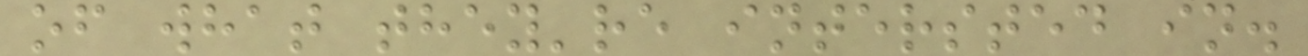of what they're intersted in.
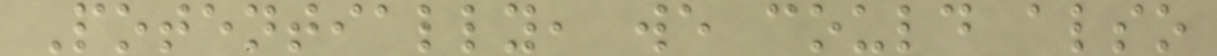Potentially, we could also
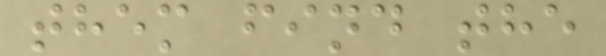them find the
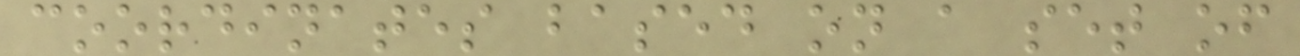coordinates based on a set of
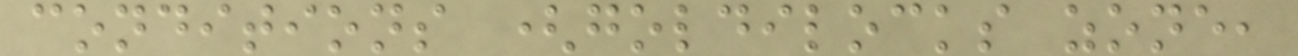conditions (goldilocks zone,
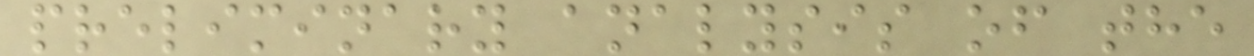preliminary analysis of the
